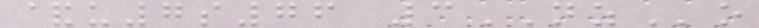&u7s76 3NZo
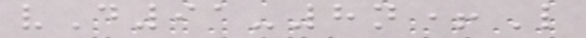vD91-8n+L
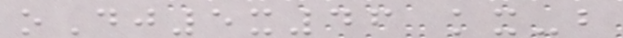oDj5x46 kx-b
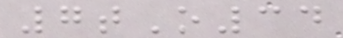7tO34
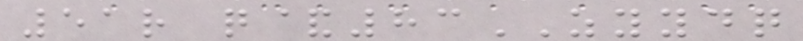51r q&83ZYYDQ
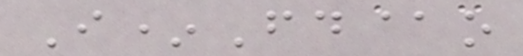I*Fd@o
